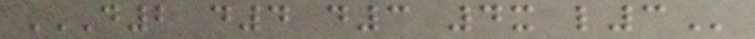D2 D4 D3 4X L3
